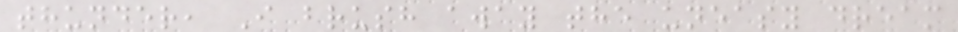thunder, I brush away the uneasy dream
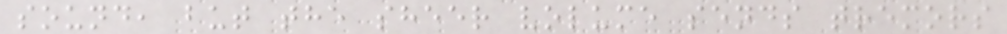sound, but the sheer volume sends tremors
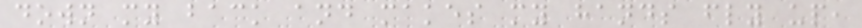down my back and makes my hands fly up,
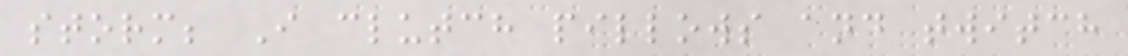storm; I clutch pillows and twitch
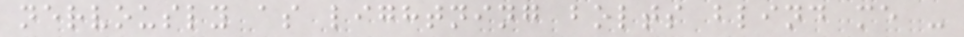nervously as lightning bolts blind me -
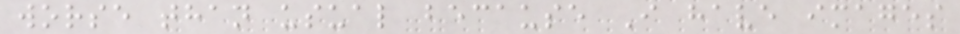worse than usual because I have images
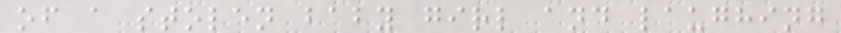of a stolen baby girl and laughing
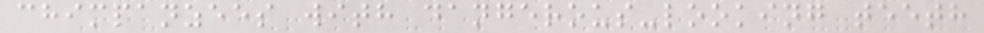chimpanzees with dangerous-looking teeth
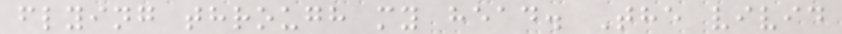flying through my head. The vivid
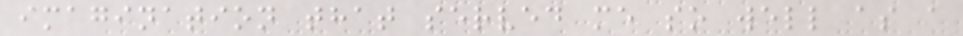imagination that served me so well as a
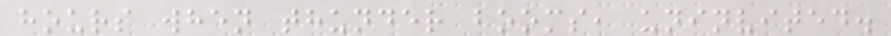hours when thunder booms, uninvited.
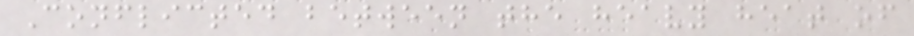Conflicted between the heavy heat of
